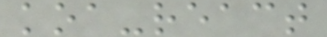koa-react
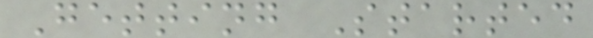Getting Started
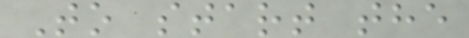To start the
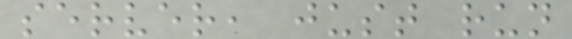server, just run
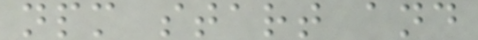npm start and
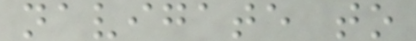navigate to
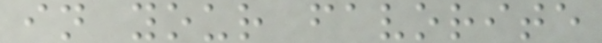in your favorite
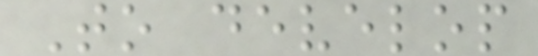To develop
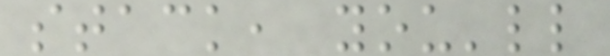stack, you'll
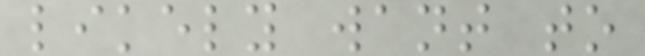likely want to
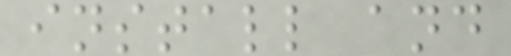install and
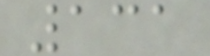131
